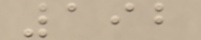192
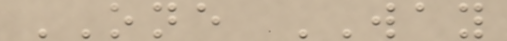ONE WAY
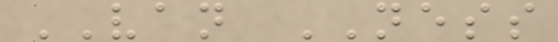VAN NESS
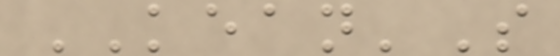KEAN'S
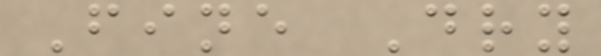Fine Dry
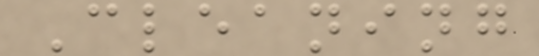Cleaning
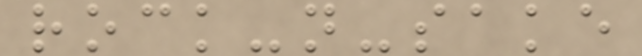rock-n-sake
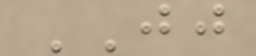JJ
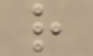r
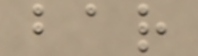bar
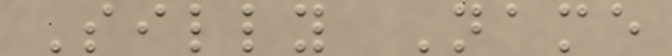Silly Name
